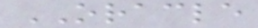ORACLE
